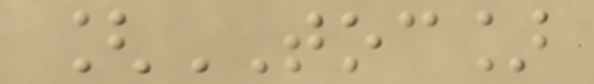[TOC]
